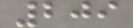209
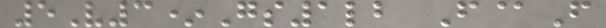5V3*Gs1lb F@F
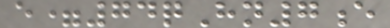e=74qHn7e
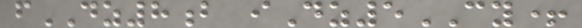fDZ8b iDz5CY+
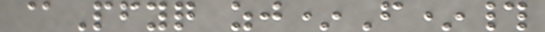@Pfyq zj*F*#
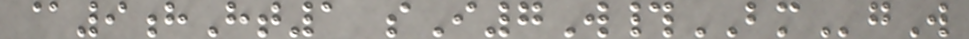@9hHt1 sI7W#BMgW
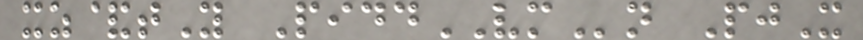xz&tY PiddVMn PjX
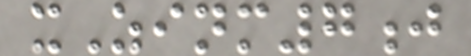xZinm7j
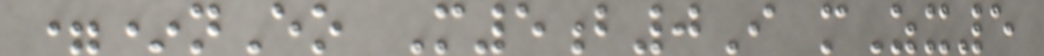=*nEo M5b0I mZx5
